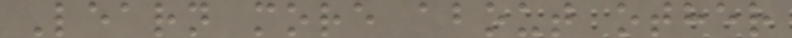Learn more about other
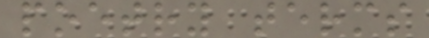poetry terms
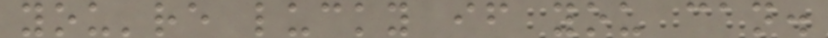you're lucky if you can.
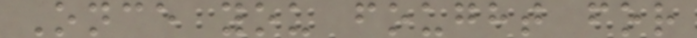Once you fought for
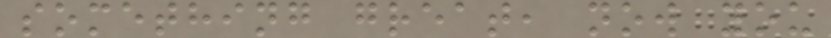something great, now you
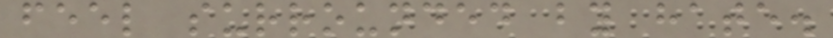feel surrounded by hate.
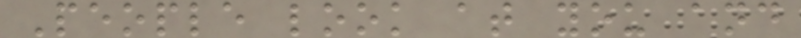People look at you and
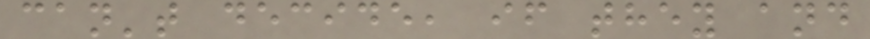can't decide, if they and
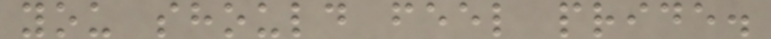you should feel pride.
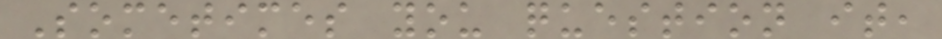Sometimes you question it,
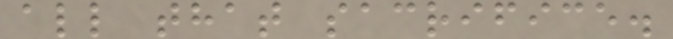all that sacrifice.
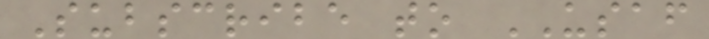Subscribe to USAF
